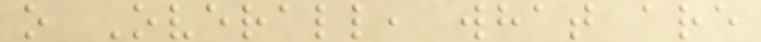o Overall, what are
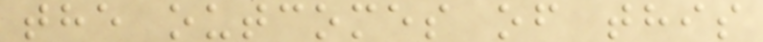the outcomes of this
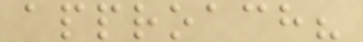approach?
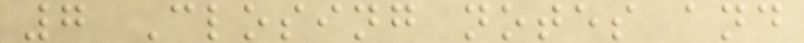7 Closing notes and
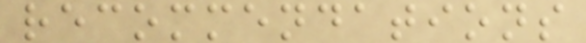recommendations
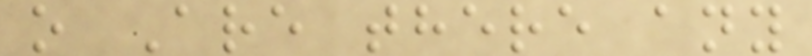o Are there any
